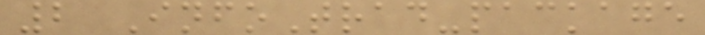2 InfoTrad-package
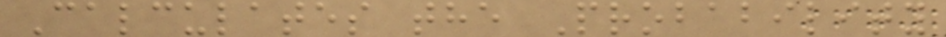Calculates the Probability
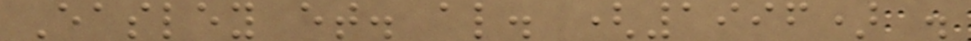Easley et. al. (1996) .
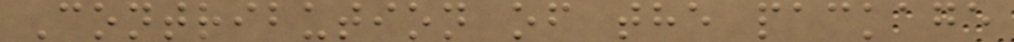Contribution of the package
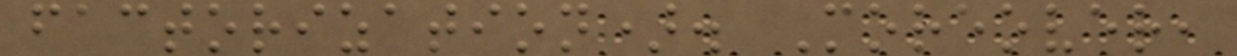factorization). Moreover,
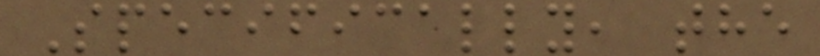Specifically, the
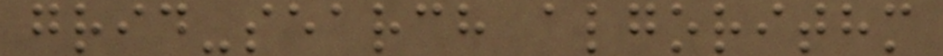grid-search algorithm
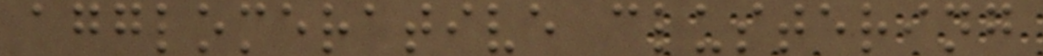agglomerative clustering
